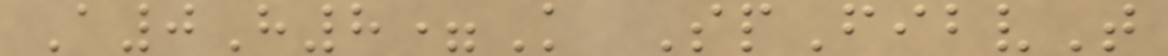A0H8=K SpFibvT
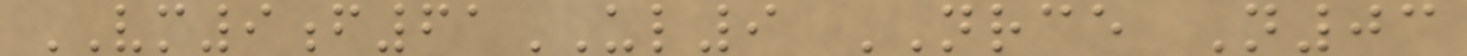VM9f61UL9 NRCE N03
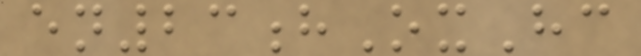en23hOxHc
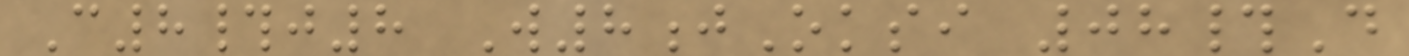C8#j8 W8jOksi 08#D
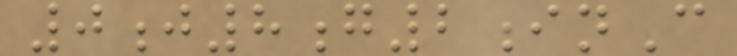0j8g2inC
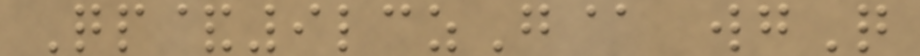Qp&9lczG@ wgQ
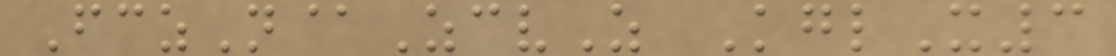FczN@ZcvZ KglX3
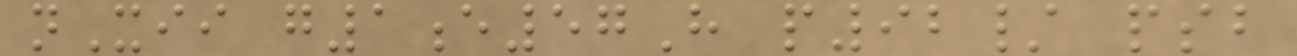nXii g1e57H p92/ psb
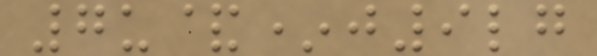7u&*j9lg
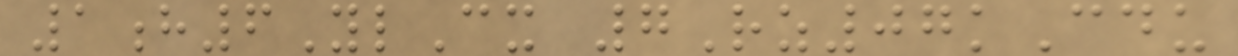1h6YlCx 7Rz07kCdu
